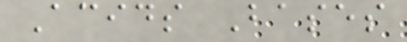Acids Bases
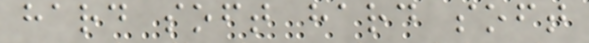hard soft hard soft
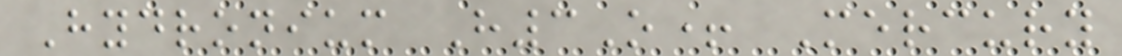Hydronium H3O+ Mercury
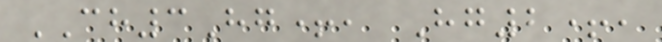CH3Hg+, Hg2+,
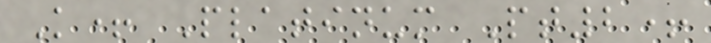K+ Platinum Pt2+
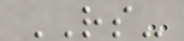RS-
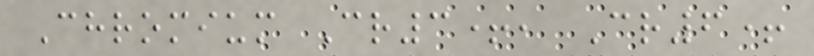Chromium Cr3+, Cr6+
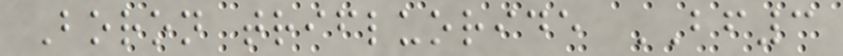Boron trifluoride BF3
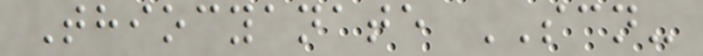Thiocyanate SCN-
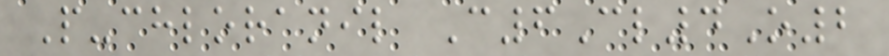P-chloranil C6Cl4O2
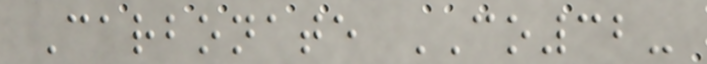Carbonate CO32-
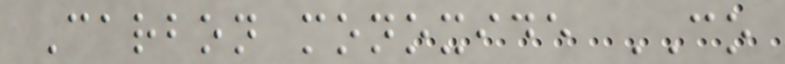Carbon monoxide CO
